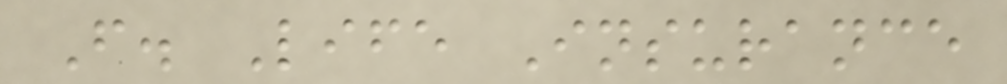F. Life Insurance
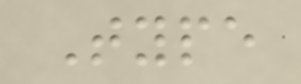Type
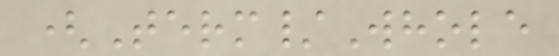(Term/Whole
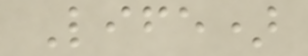Life)
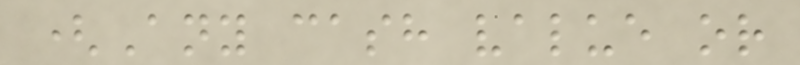(Any cash value or
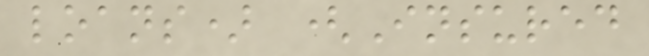loans) (Insured
